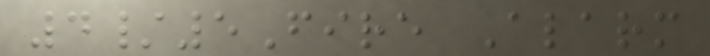4/5Fire Alarm
